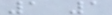1 1
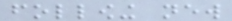following new
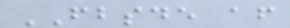FBSDE after
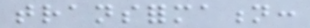transformation:
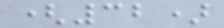(32)
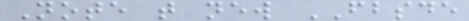Note that new FBSDE
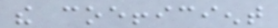the coefficient
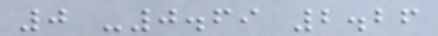0 -0.69 2.26
